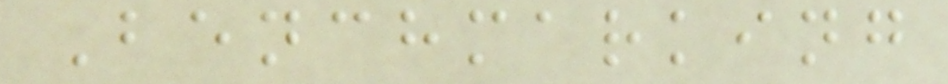Benchmarking
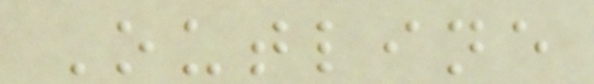Outline
